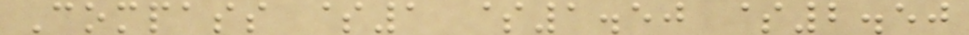Compass $1 $1.50 $2.50
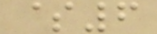$6
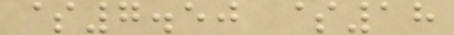$7.50 $18
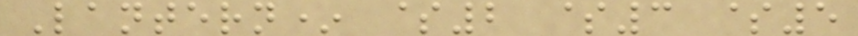Lantern* $2 $3 $5
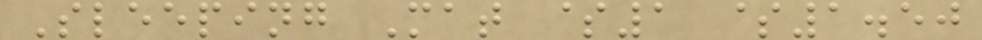Sleeping Mat $1 $1.50
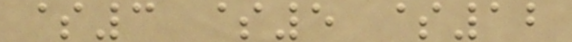$3 $5 $12
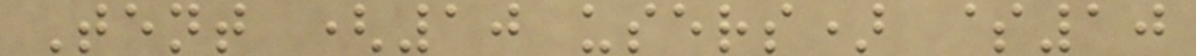Tent (10 users) $10
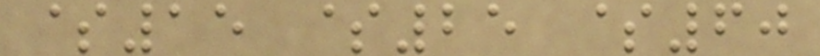$15 $25 $60
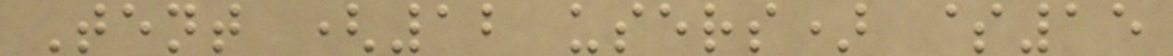Tent (12 users) $15
